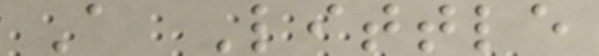A Little
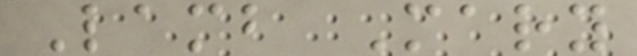Lamb Mary
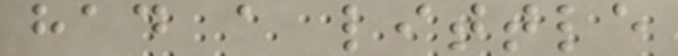had a little
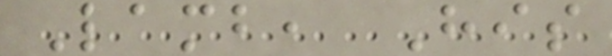Lamb, His
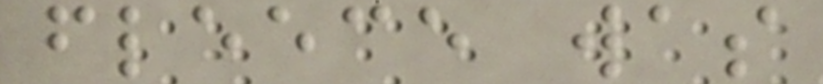fleece was
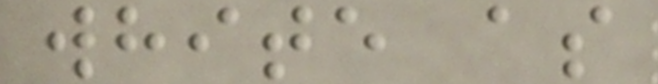white as
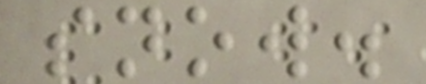snow.
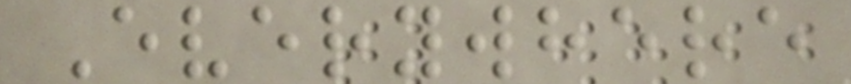Everywhere
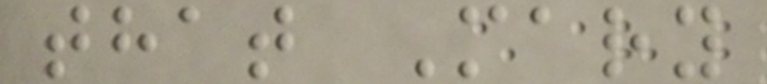that Mary
